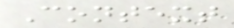Context
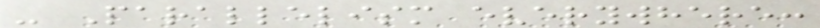- Parallelism everywhere:
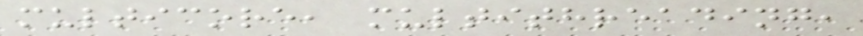multicore, multithreading,
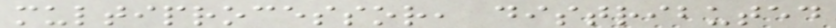multiprocessor, distributed
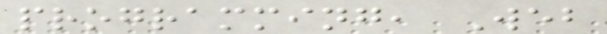programming, Web
